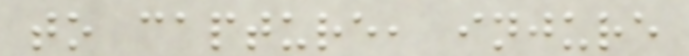to capture, injure
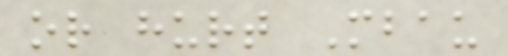or hurt Mbau
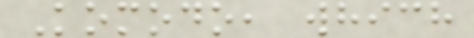Komodo, which
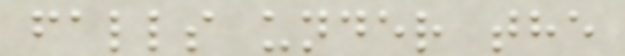falls under the
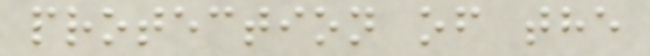protection of the
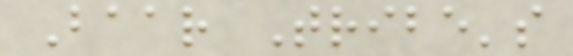Baar Tribe's
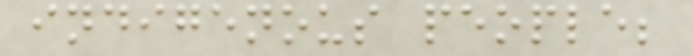indigenous people;
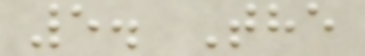5. The
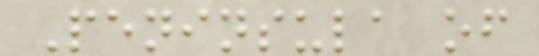Peninsula of
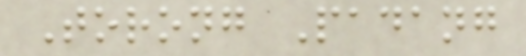Torong Padang
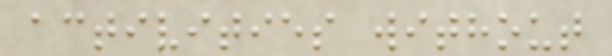activities without
